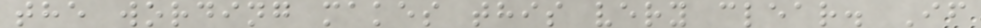the wording makes this very clear. If
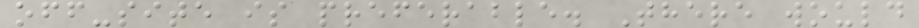off-site is preferable. There would
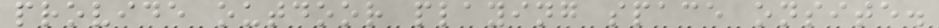provide outdoor playing space onsite.
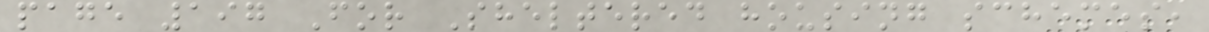page 197 For Sheltered housing schemes,
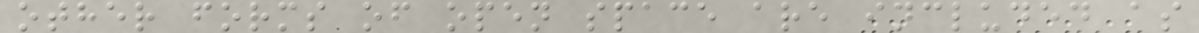other forms of open space are included as
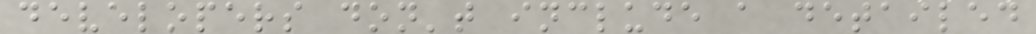developers don't include a detailed
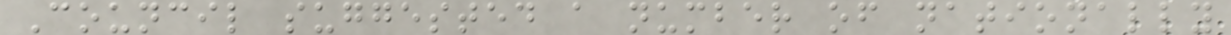Council suggested a number of nationally
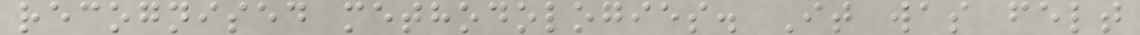recognised methodologies. It was felt
